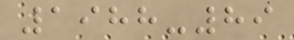1988-89
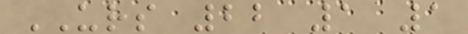URS 22 1 1
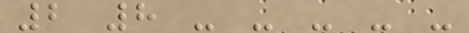2 8 - - - - -
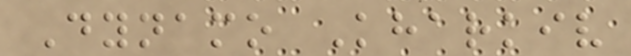Dynamo Kharkiv
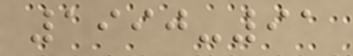1990-91
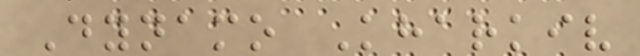Dynamo Kharkiv
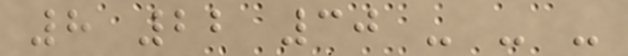8 22 30 - - -
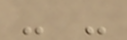- -
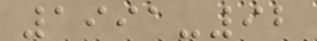1991-92
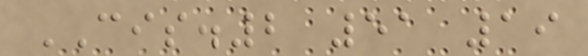CIS.2 51 19
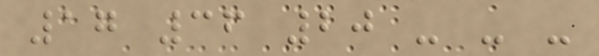17 36 20 - - -
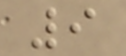9
